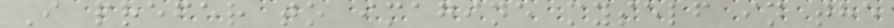I prefer to imagine myself in the
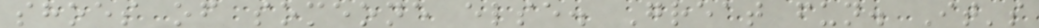shoes of someone else. Great fun. It's
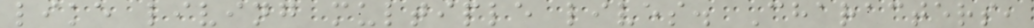like living multiple lives. Characters,
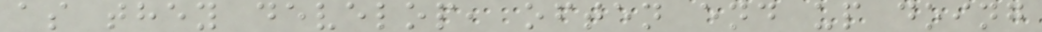as they develop, often end up doing
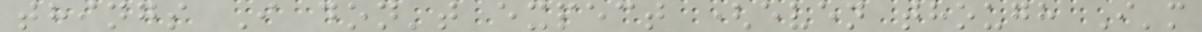things I don't expect (even though I'm
